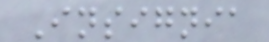Insignia
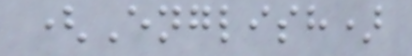(English)
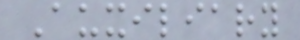Auxiliary
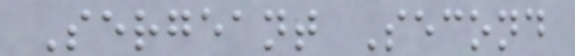Sergeant Second
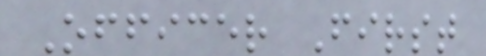Officer First
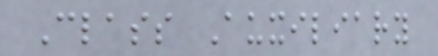Class Auxiliary
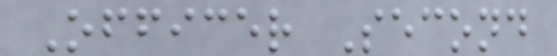Officer Second
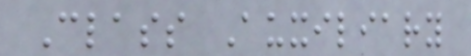Class Auxiliary
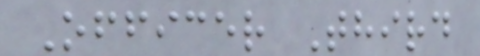Officer Third
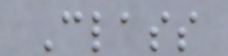Class
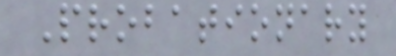Probationary
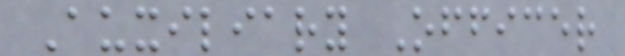Auxiliary Officer
